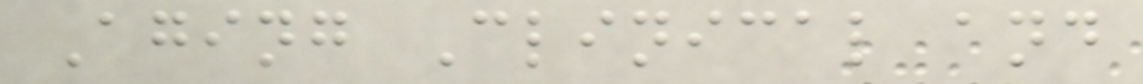Aging Clinical and
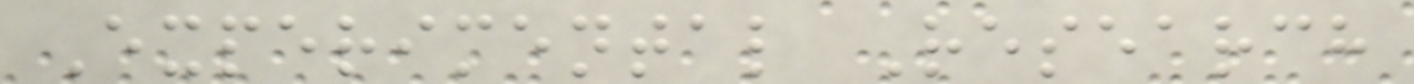Experimental Research
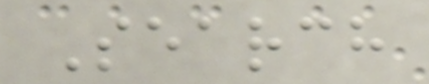Search
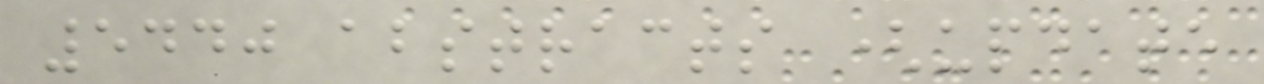5440 abstracts (update
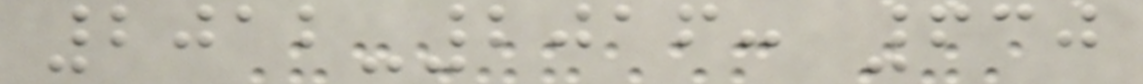2012-2016: 630
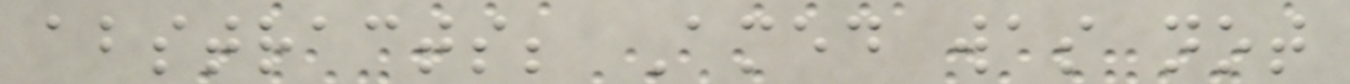abstracts; Amed was not
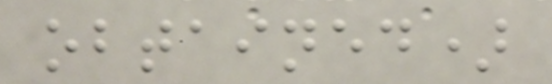obtained)
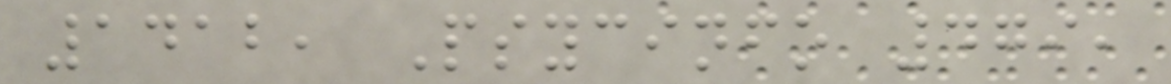1412, Psycinfo 479,
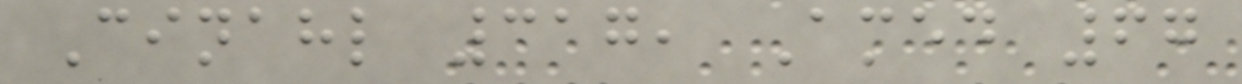Cinahl 317, Amed 67
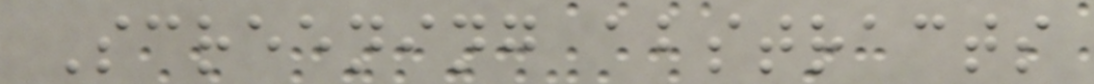Screening abstracts
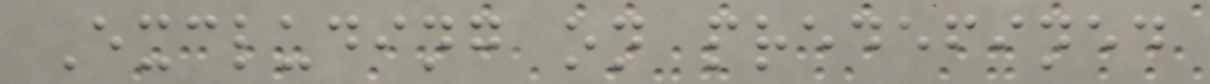Excluding on predefined
